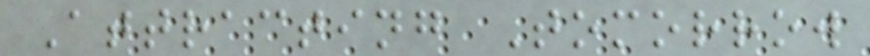Attracting Tomorrow
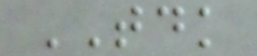TDK
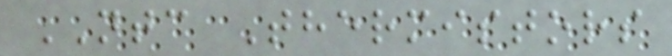NTC Thermistors
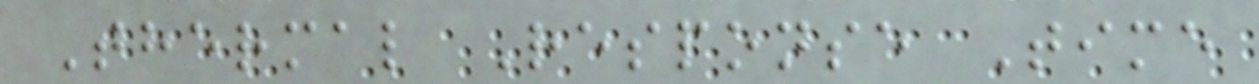Thermal Response Time
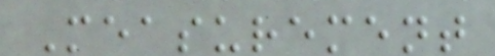Measurement
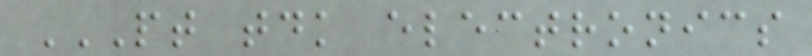PT TDK ELECTRONICS
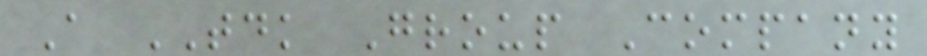A TDK Group Company
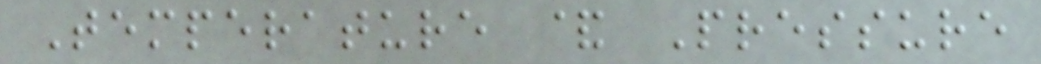Temperature & Pressure
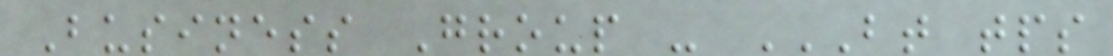Business Group - BT TPS
